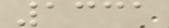1331
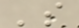's
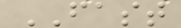FAST
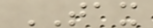TAX
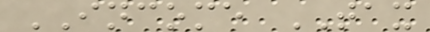INCOME TAX
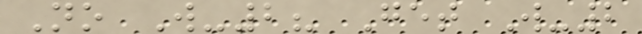No W-2? Get W-2
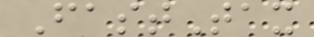FastTax
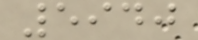5940
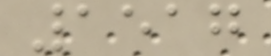1517
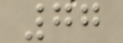77
